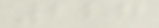227
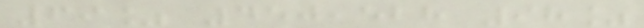69% 450,528 98%
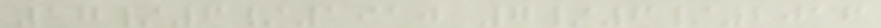17/6/1910 7/6/2016
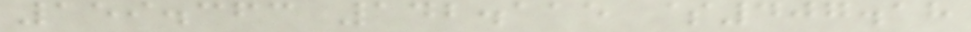159.363 142.115 $407.18
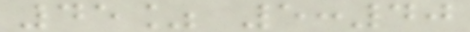45% 5:40
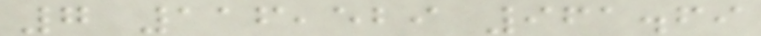7 116,529 961.69
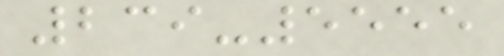239-5555
